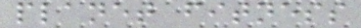planet fitness
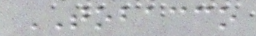TOBACCO
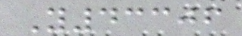Y43306
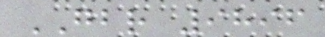GBR 9896
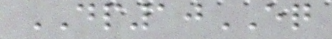DP10EQ
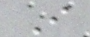I
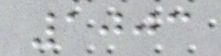1003
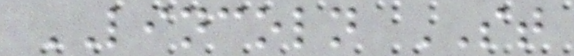LINCOLN ST
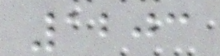1203
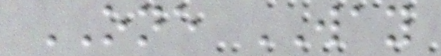ONE WAY
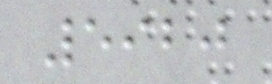5920
